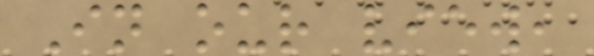In our view,
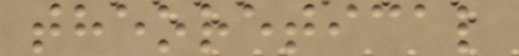theoretical
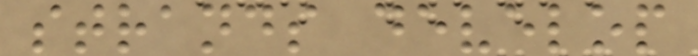strands develop
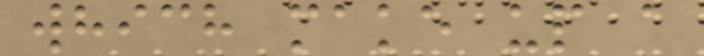which make up a
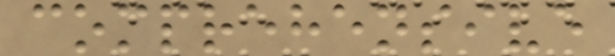comprehensive
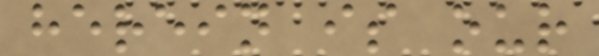herein is our
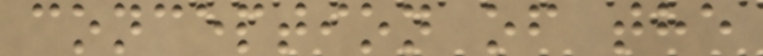conception of the
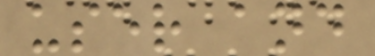user and
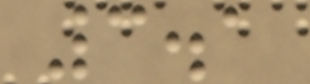3.1
